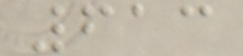613
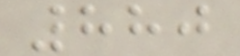880
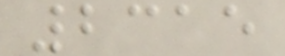2315
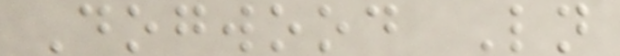Dogwood Ln
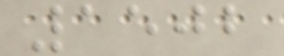1502
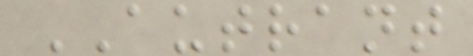AUTRANT
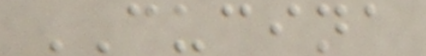CUCINA
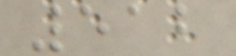512
